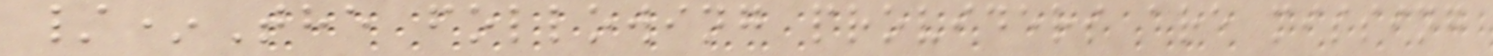/*The following providers are missing
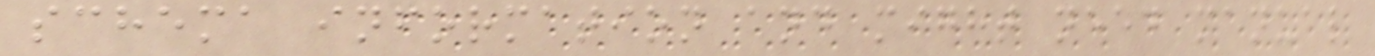schema information and might need manual
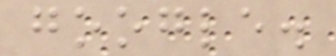google.
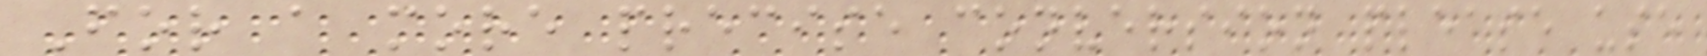For a more precise conversion please use
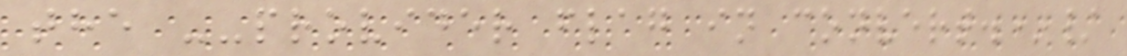the --provider flag in convert.*/
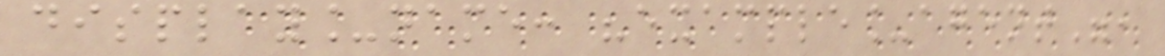display_name: "example_agent",
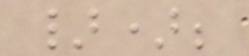});
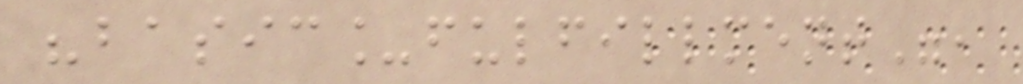"basic_fulfillment",
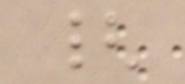{
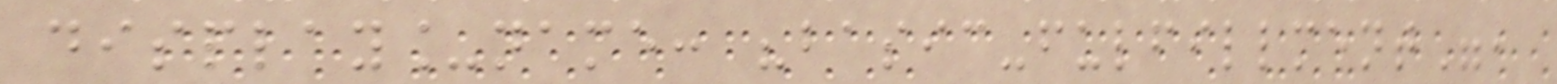display_name: "basic-fulfillment",
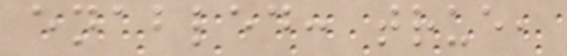enabled: true,
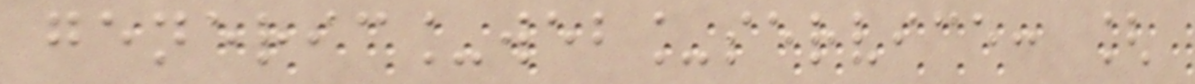generic_web_service: [
